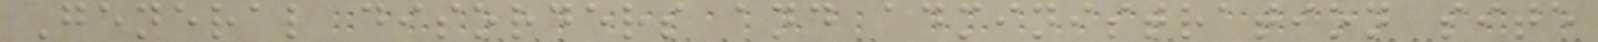General disorders and administration site
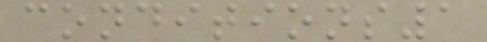conditions1
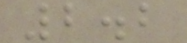2.2
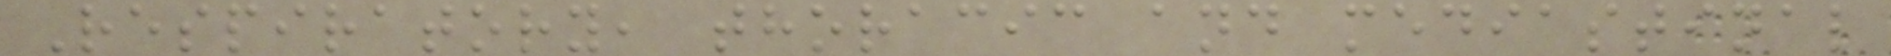Respiratory, thoracic and mediastinal
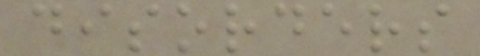disorders
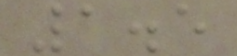1.5
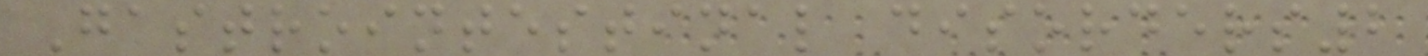Gastrointestinal disorders2
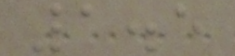1.5
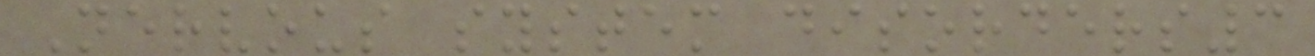Nervous system disorders3
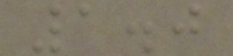1.0
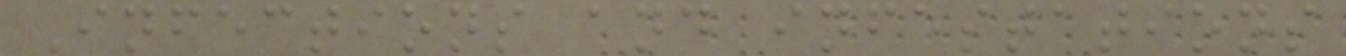Infections and infestations
